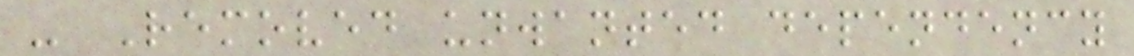- Removed unwanted dependency
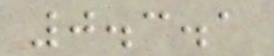0.3.1
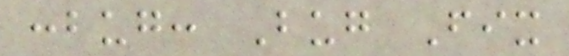:bug: Bug Fix
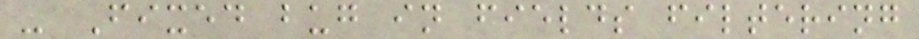- Fixed bug in fields filtering
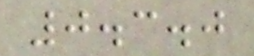0.3.0
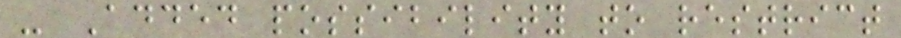- Added possibility to restrict
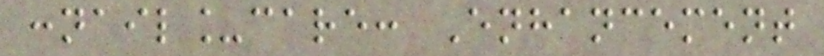:nail_care: Enhancement
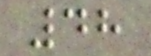48
